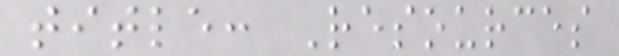title: Resources
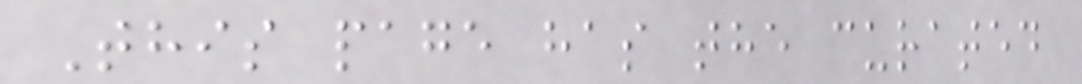This page has the curated
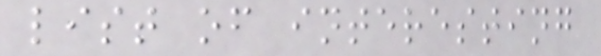list of interesting
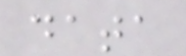data
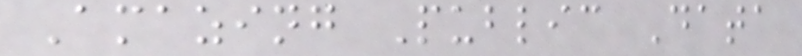Amazing Public Data
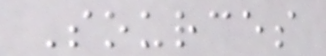Sources
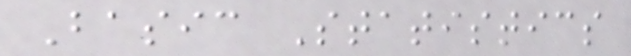Basic Statistics
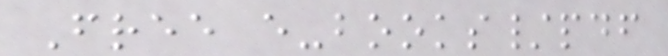Free e-books/pdf
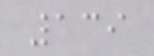139
